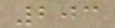203
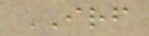IRF
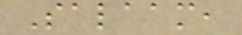Salaam,
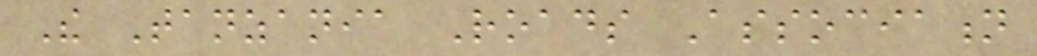The Tanzania Roads Association
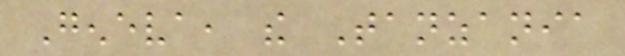Geneva, the Tanzania
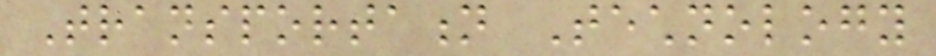Transportation Technology
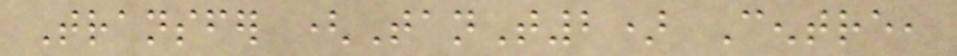Transfer (TanT2) Centre,
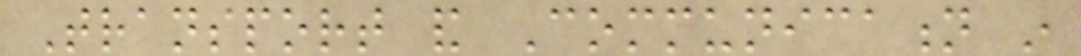Transport and Communication in
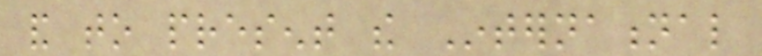and to present the International
